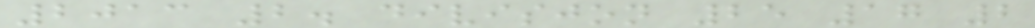2013 2. divisjon 25 17 2
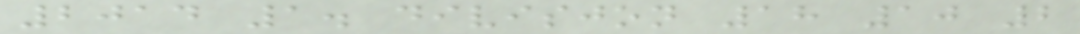2014 1. divisjon 18 10 2
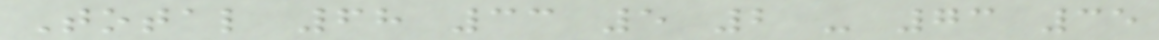Total 68 33 5 2 - 73 35
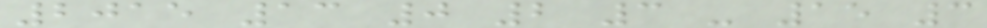2015 13 0 2 3 - 15 3
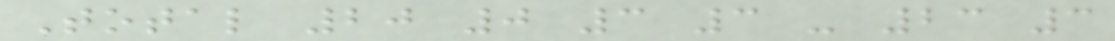Total 20 0 3 3 - 23 3
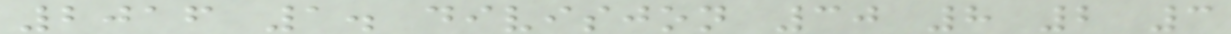2016 1. divisjon 30 8 2 3
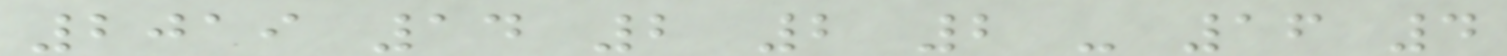2019 14 2 2 2 - 16 4
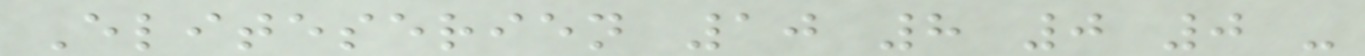Eliteserien 10 8 0 0 -
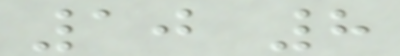10 8
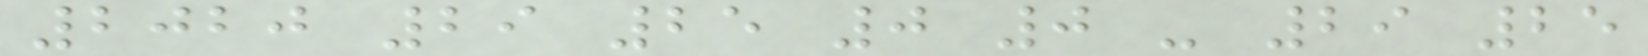2020 29 25 0 0 - 29 25
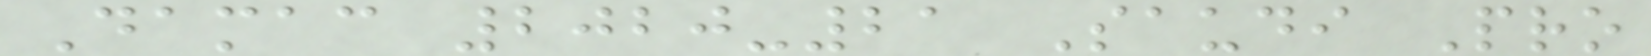Damac 2020-21 Saudi Pro
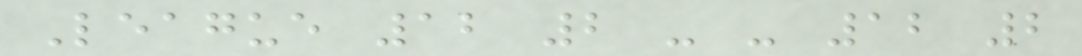League 12 2 - - 12 2
